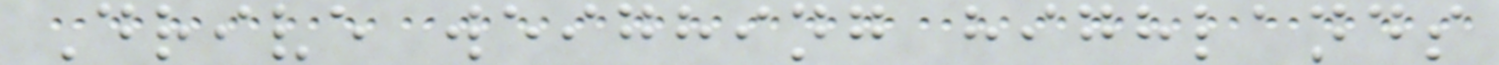Drive weighing highlands
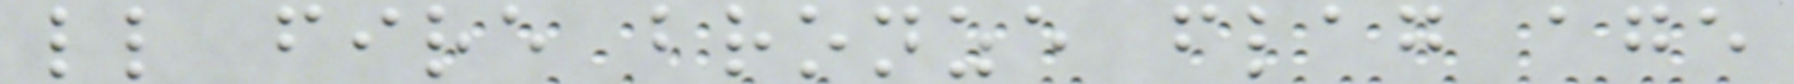ll fire bronze flag age
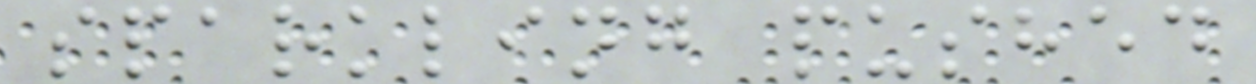sparkling pushed
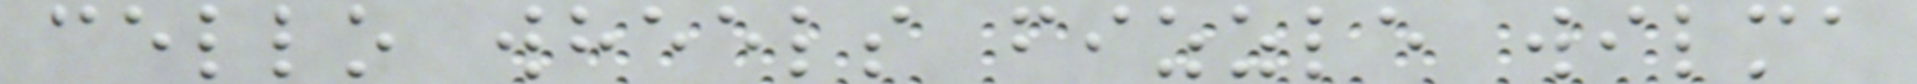cello wheels fizzle wilma
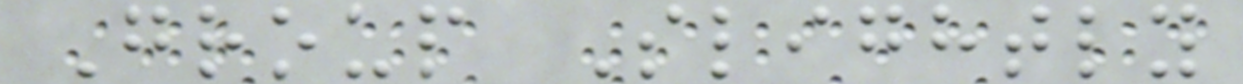Group Slightly
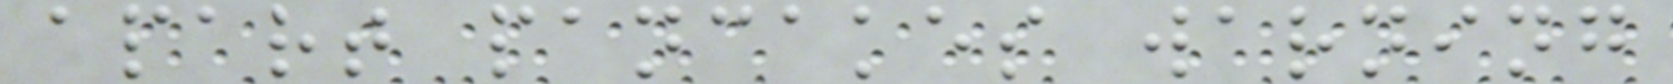apart pancakes warning
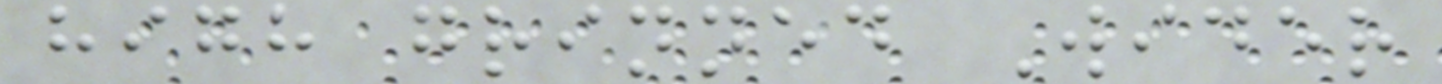high grinned Wider
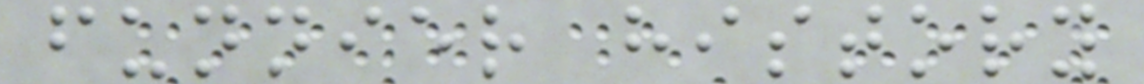funnier history
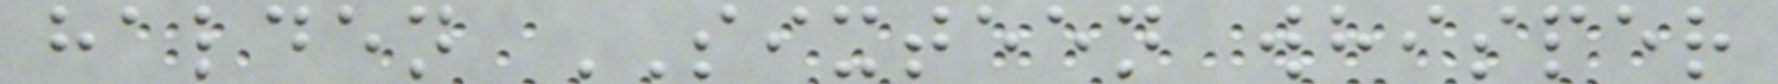halden SIXTEEN whisper
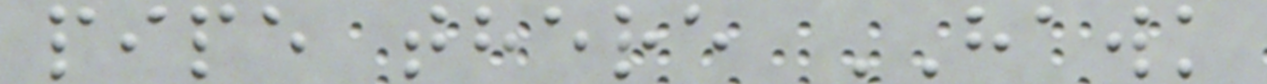pipe there HAWK
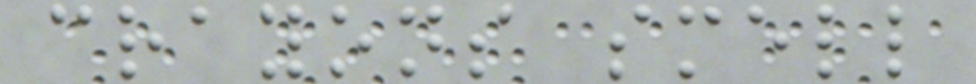crayons smell
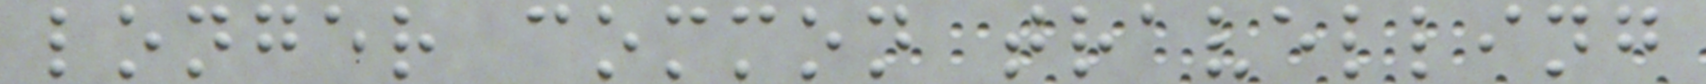longer common travelling
